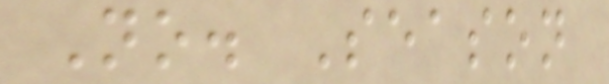No. Season
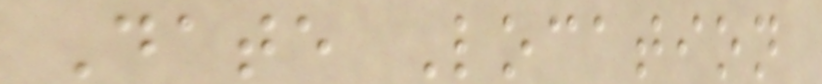Date Location
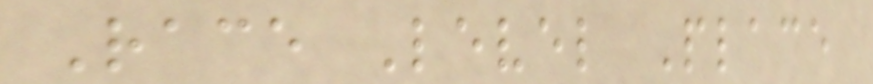Race Level Place
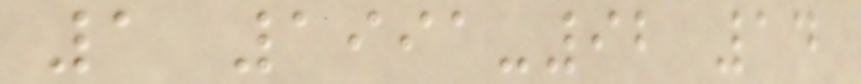1 1991-92 14
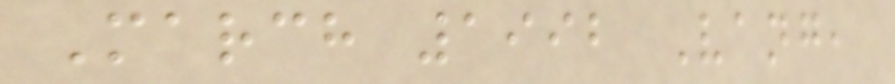March 1992 Vang,
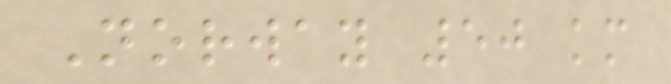Norway 50 km
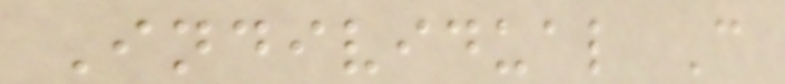Individual C
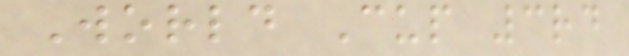World Cup 3rd
